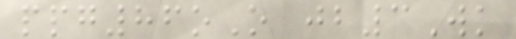ppg86oO jb3Wk
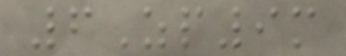6Zp9m
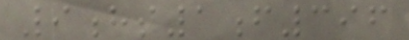9hs1f396
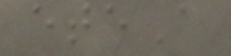eteA
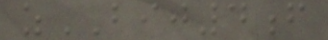zBIJ4f
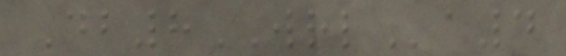Db8WRLa4
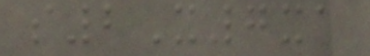s2X7xa
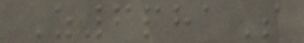Z6phaS
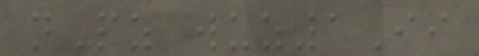nPz wuz1Ii
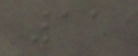11
